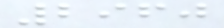2960
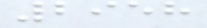2958
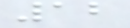12
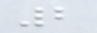2
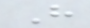H
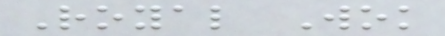Royal Wok
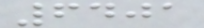6401
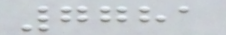7781
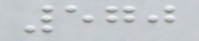570
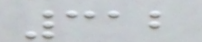312
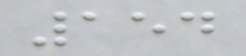154
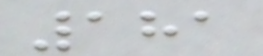181
